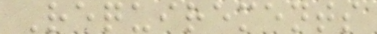Requirements
